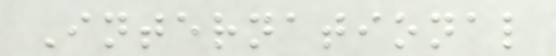International
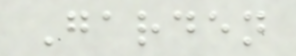Garden
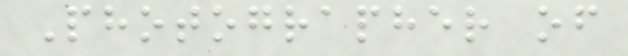Photographer of
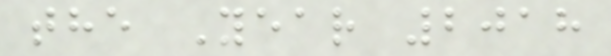the Year 2018
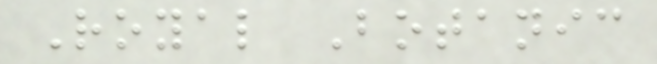Royal Botanic
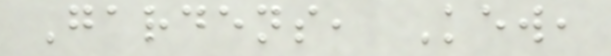Gardens, Kew,
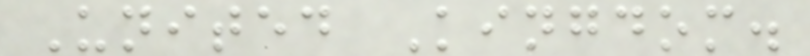United Kingdom.
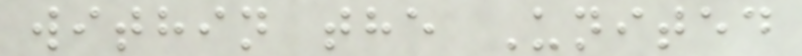within the United
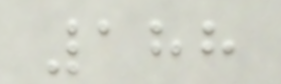188
